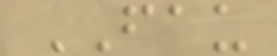FAU
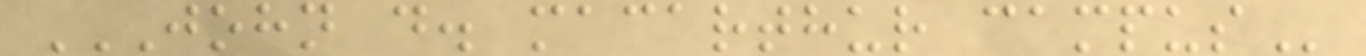JOHN D. MACARTHUR CAMPUS
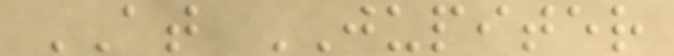AT JUPITER
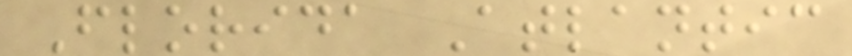Florida Atlantic
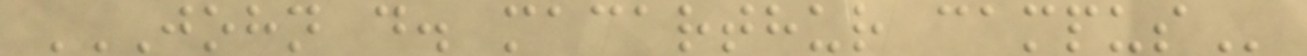JOHN D. MACARTHUR CAMPUS
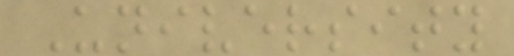University
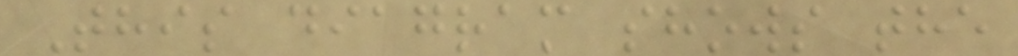This diagram shows the
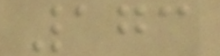173
